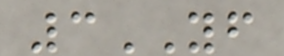3YF
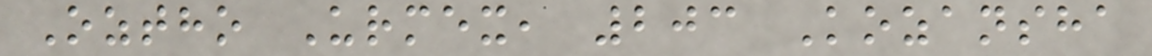Oztho Urmex, 203 Kozansha
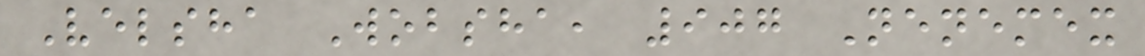Velsha Wobsha, 907 Nenemex
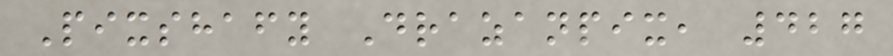Pixshafy Drazanpix, 427
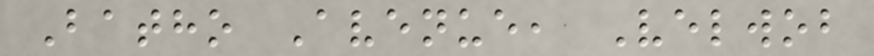Batho Avenue, Velwob
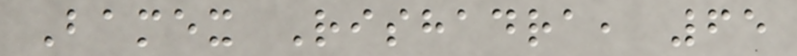Bamex Rishadra, 65
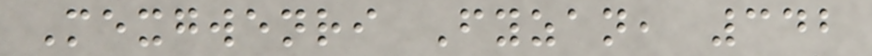Mexgwenri Fyzan, 342
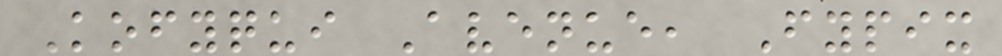Kofyqui Avenue, Fypix
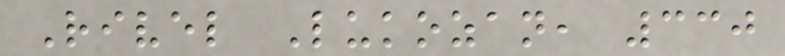Rivel Lukozan, 330
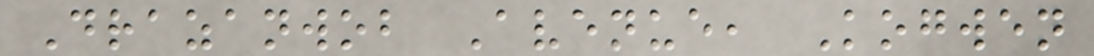Drazanwob Avenue, Kogwen
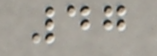47
